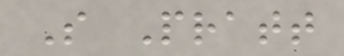S Pratt
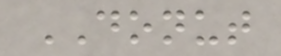DONUT
